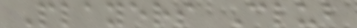Players Club
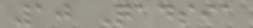10 Qadsia
